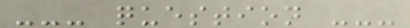--- question ---
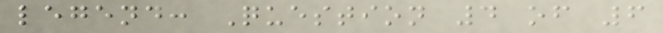legend: Question 4 of 6
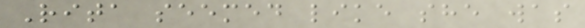Rita seemed like she was
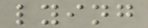lying
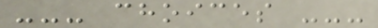--- choices ---
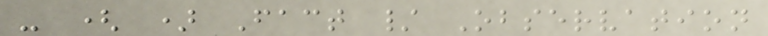- ( ) Fact / Observation
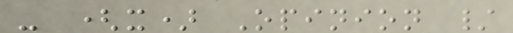- (x) Opinion /
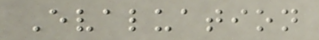Evaluation
